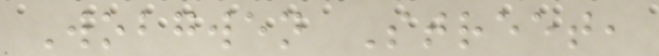Wobgwen Street,
